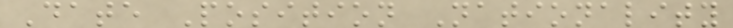Date Position Nationality
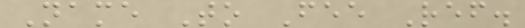Name To Fee Ref.
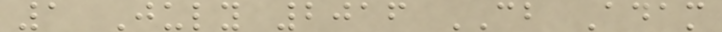1 July 2016 CB Adam
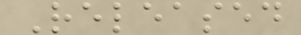Released
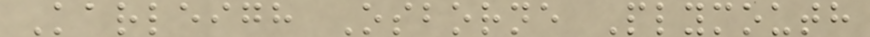Karleigh Osborne Plymouth
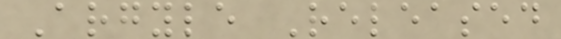Argyle Released
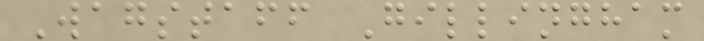Wagstaff Gillingham
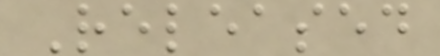Released
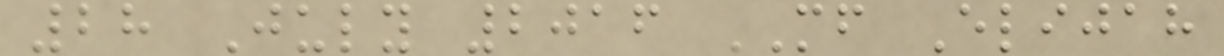28 July 2016 MF Elijah
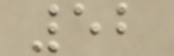52
